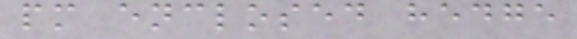pm enclosed hedge
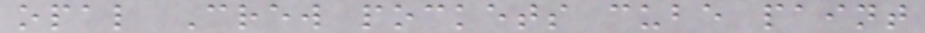opal Crew pockets cube paint
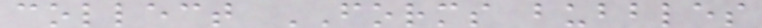collect FORMS bubbles
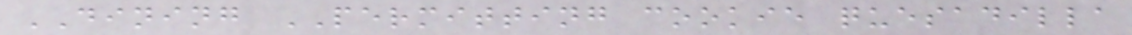DINING PERMITTING cookie quesadilla
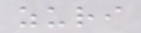zuri
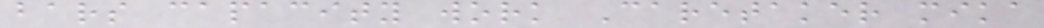bars capacity work Caretaker mika
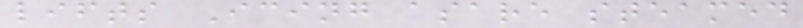lifts Icing asare steamed
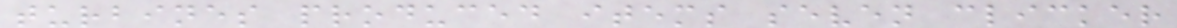turbines produced items seven clicker
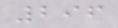296
